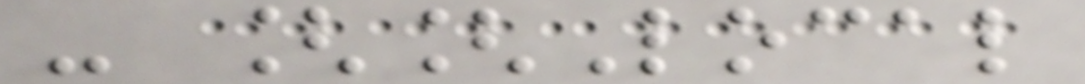- [[Local
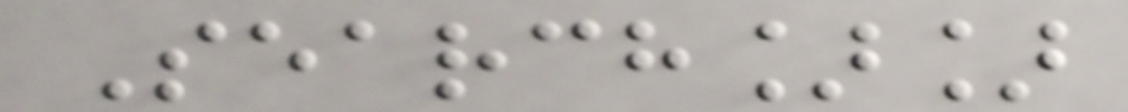Search]]
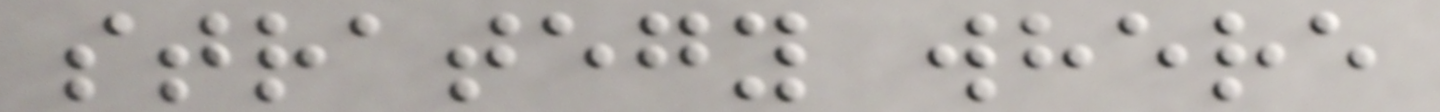strategy where
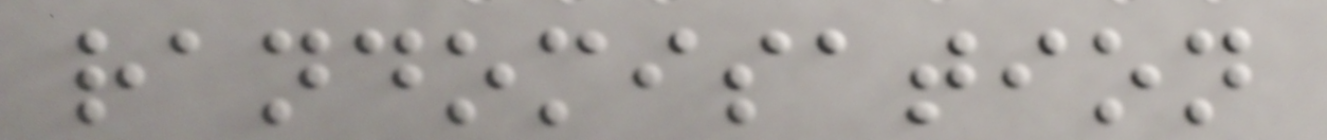randomisation
